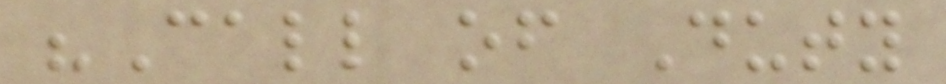"Call of Duty
